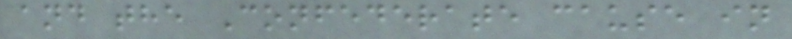and the Confederate cause in
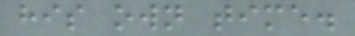his own time.
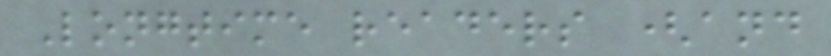Longtime readers (and
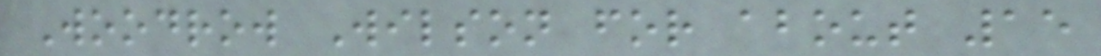Woodrow Wilson for about 15
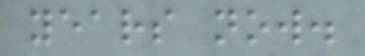years now.
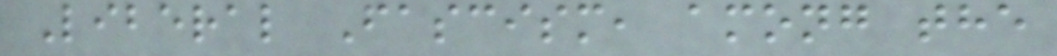Liberal Fascism, among the
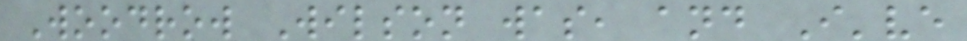Woodrow Wilson was, and I've
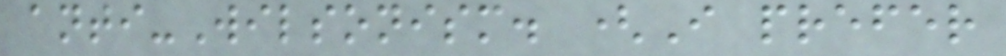anti-Wilsonism. (I prefer
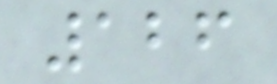126
